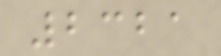2321
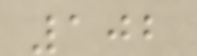102
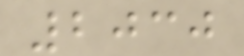2030
